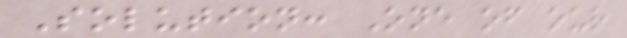Solution: One of our
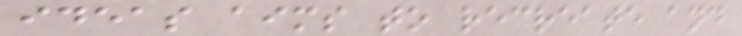ideas aims to recreate and
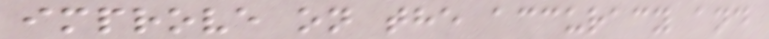improve on the accuracy and
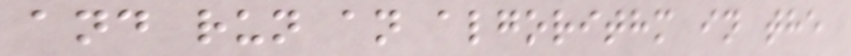and run an algorithm in the
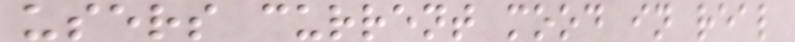users current mood in real
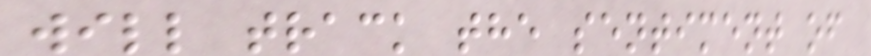will track the sentiment of
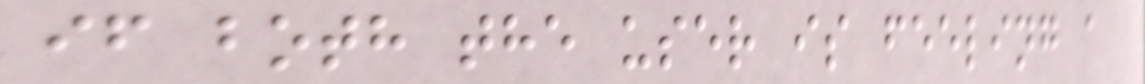if both the user is feeling a
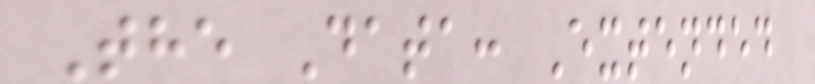The Data: Extended
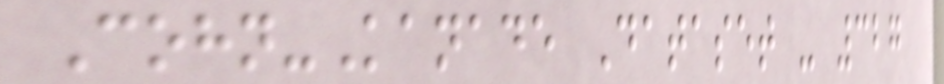Cohn-Kanade Dataset - 327
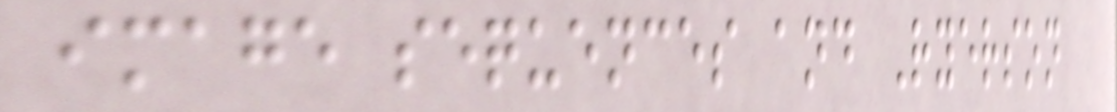image sequences and Ryerson
